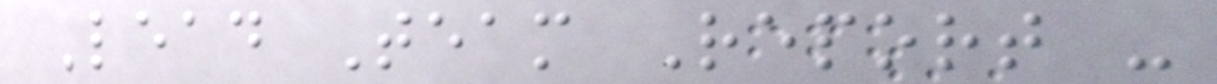Lead Team Report -
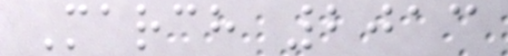March 2013
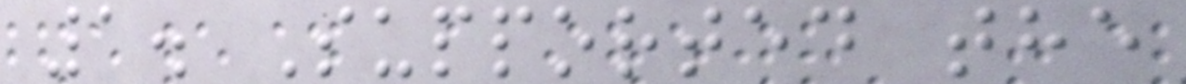1. Supported the
